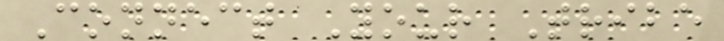Connect Your Tribe
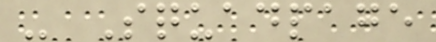- Squadpage
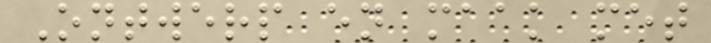Ontwerp en maak met
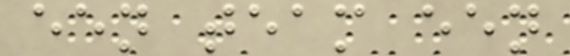een team een
